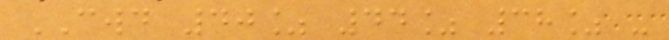CWD 40% 44% 38% -
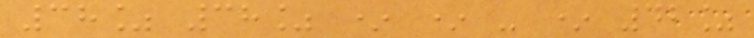38% 38% * * - * 42%
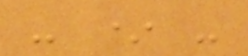- * -
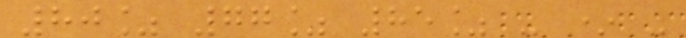80% 77% 85% - * -
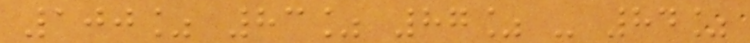100% 83% 87% - 84%
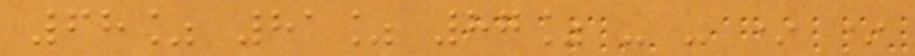68% 81% 87% - - * *
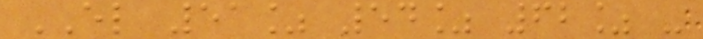EL 51% 54% 62% -
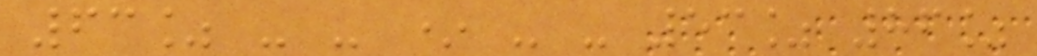63% - - * - - 53% 86%
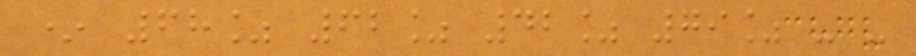* 68% 62% 42% 79% - -
